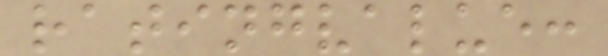ratingvalue:
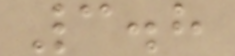3.8
